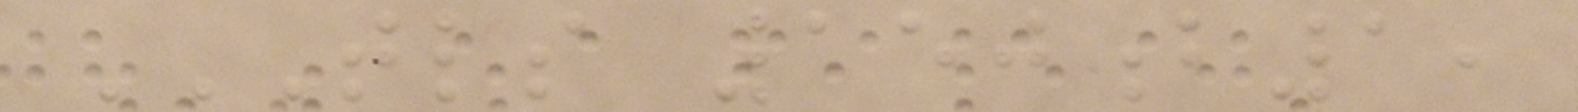TLS 150B1,
